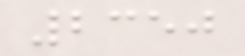2350
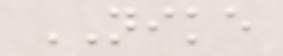NIKE
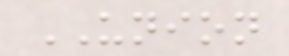UNION
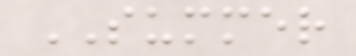SUMMER
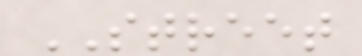STREET
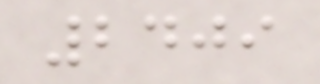2409
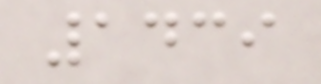1439
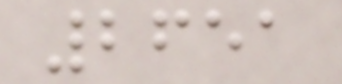2651
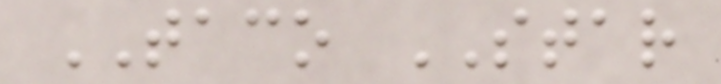TACO STAR
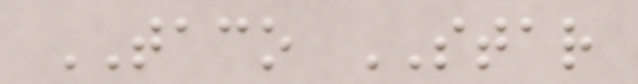TACO STAR
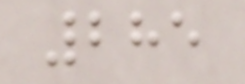285
